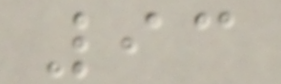93
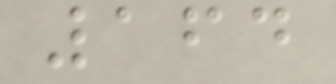164
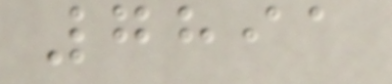7891
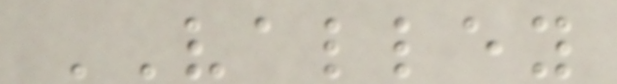VALLEY
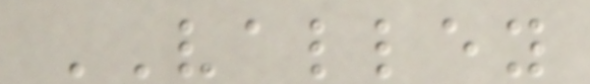VALLEY
